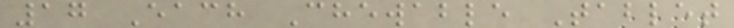17 Each Chewable Tablet
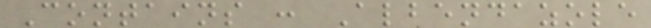Contains : Albendazole
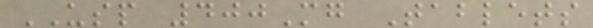USP 400Mg Tablets
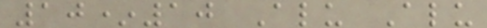10*10 Alu Alu
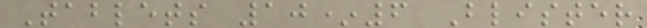Tablets 10*6 Blister
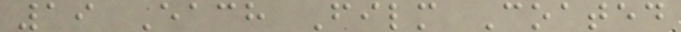19 Each Film Coated
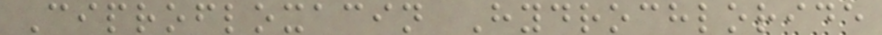Ciprofloxacin Hydrochloride
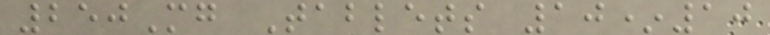250Mg Tablets 10*10
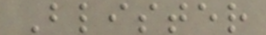Blister
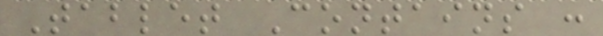Tablet Contains :
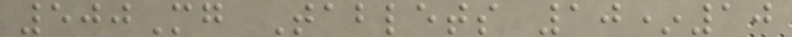500Mg Tablets 10*10
